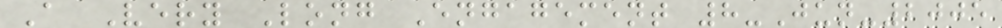A Very Long Engagement 8-Jun-2005
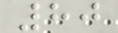80
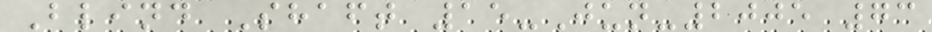Blind Shaft 15-Jun-2005 73
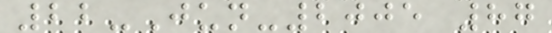22-Jun-2005 87
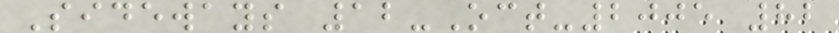Sideways 12-Oct-2005 82
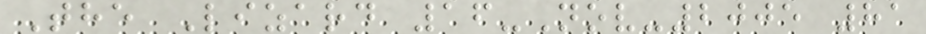The Lizard 16-Nov-2005 81
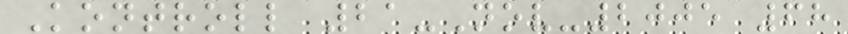Kontroll 21-Nov-2005 68
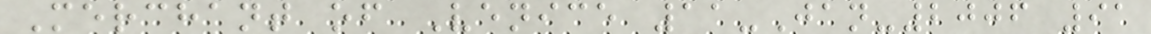Merchant of Venice 11-Jan-2006 91
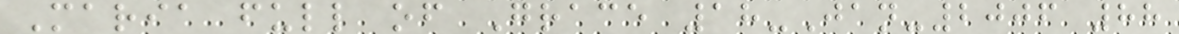Maria full of Grace 18-Jan-2006 88
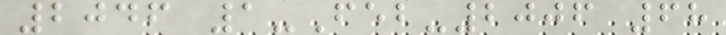2046 1-Feb-2006 68
